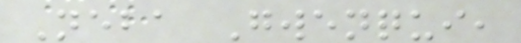Neba Gwenqui,
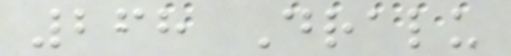268 Dralu
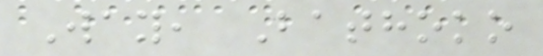Way, Bathoko
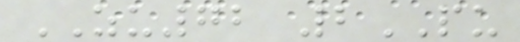ZU72 2PU
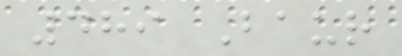489 Baur
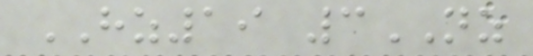HZ19 3NZ
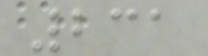231
